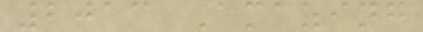2013 Amazing
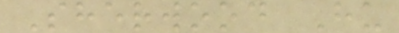Sherwood Hu
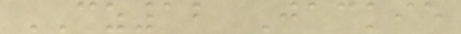CZ12 Jackie
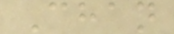Chan
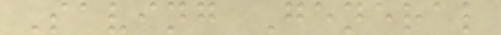Saving General
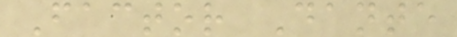Factor Dante
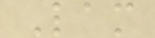Lam
